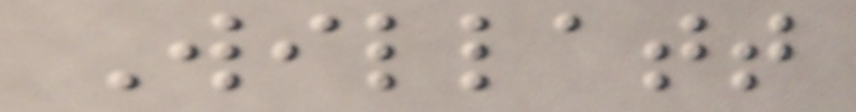Willatt
